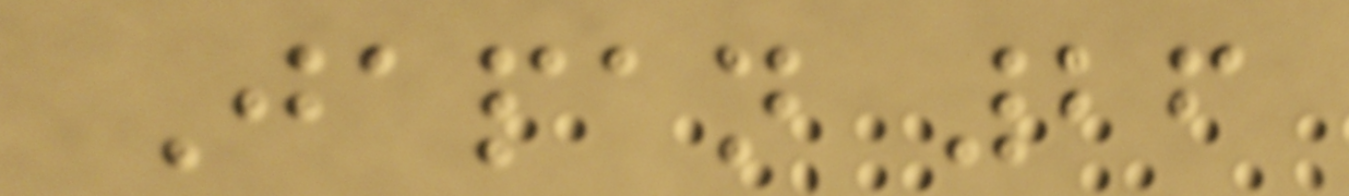Japan 26
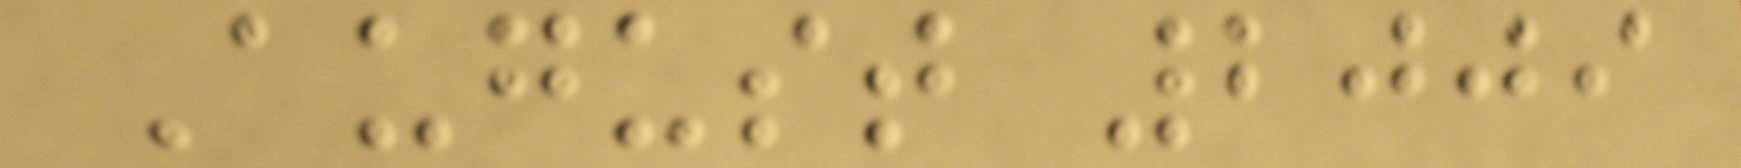August 2009
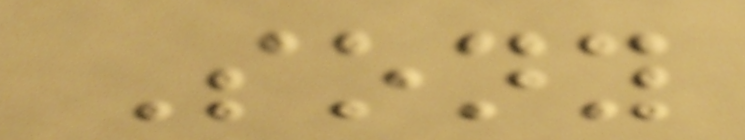Sony
